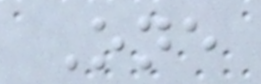One
